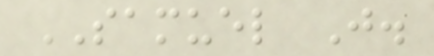SAMUEL J.
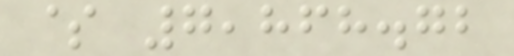$ 7,868.72
